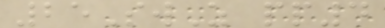25SwZ pp4
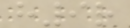h9r
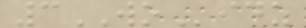3WOidz
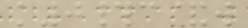k0#c&w
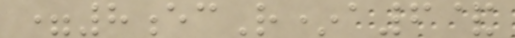=8ecR*a6&
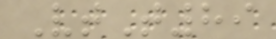VtT89
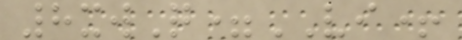8xwQ=VI+
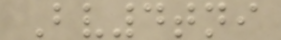Bv4tni
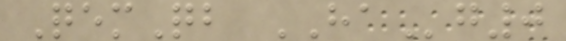QemQb HAg0
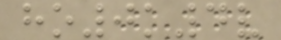ho0k4v
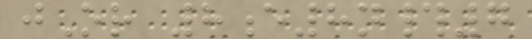jOr 8e8n#7
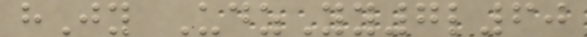hJy UdzYy7l60
